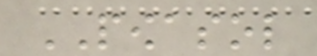POWASOL
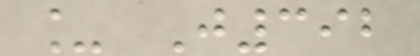_ J392
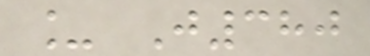_ J380
